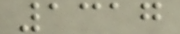1317
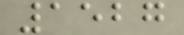1527
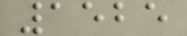1525
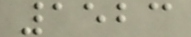1523
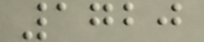1720
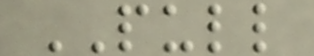PULL
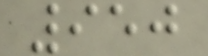950
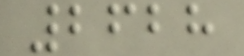2628
